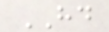HD
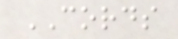CORDS
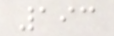193
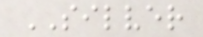SILVER
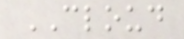CLOUD
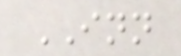INN
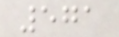571
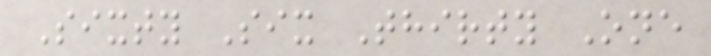Sixty Six Thirty One
